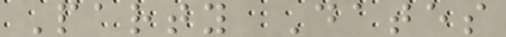Party Dates
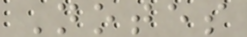Notes
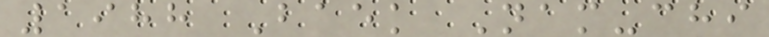1988 Baek Nam-chi
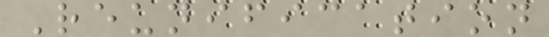Reunification
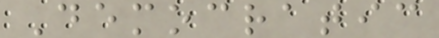Democratic
